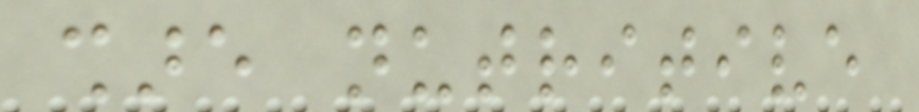share nutritive
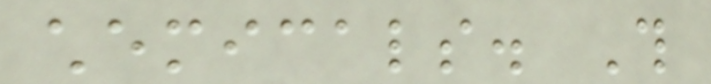chemicals. This
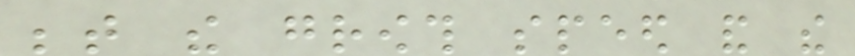between the growth speed and the
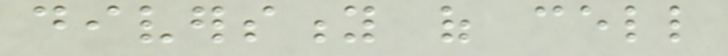diversity of cell
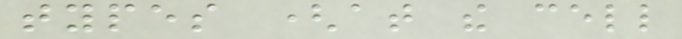types (at the cell
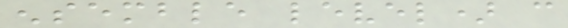ensemble level) can
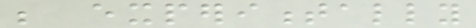be experimentally
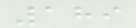189
